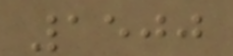1500
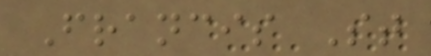Francis St
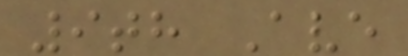9th Ave
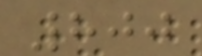800
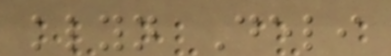klyn Deli
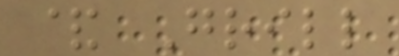& Grill
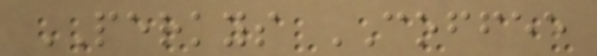PERKYS COFFEE
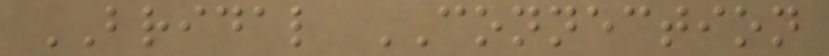BRIDAL CONNECTION
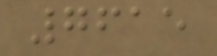7615
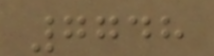7748
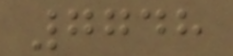7748
